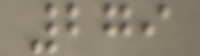279
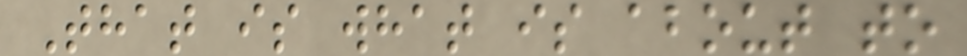That is what is about to
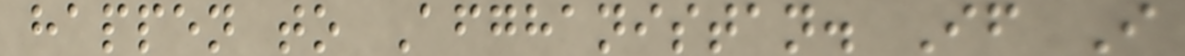happen to Afghanistan. If I
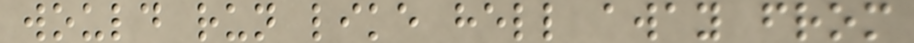would run like hell away from
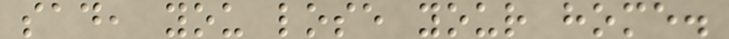sad, you lose your home.
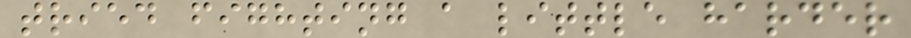tried fighting a little harder
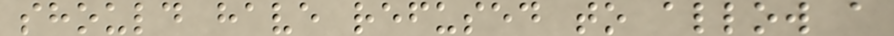should have refused to allow a
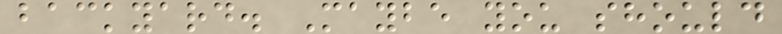backyard. Maybe you should
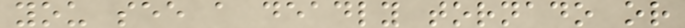you see a deadly tornado or
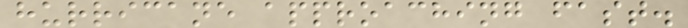hurricane approaching fast.
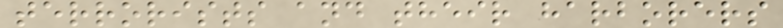terrorists and their harborers
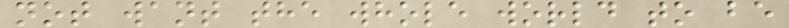not want the whole world to be
